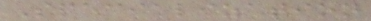Specialization
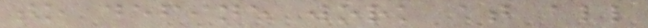to define work at all
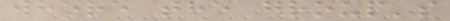where the group's
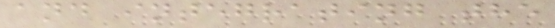and integrating the
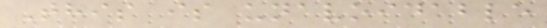This is unavoidable
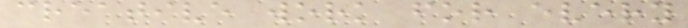creative work for every
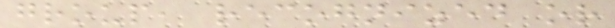group, recognized or
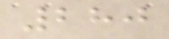280
